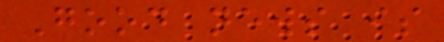Good news is
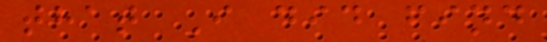that I did find
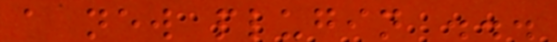a new plugin ...
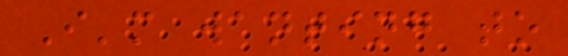I'm wanting to
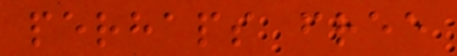perhaps free
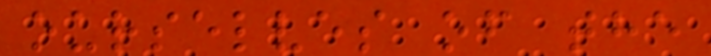ourselves of the
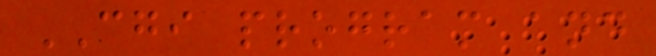CGI program and
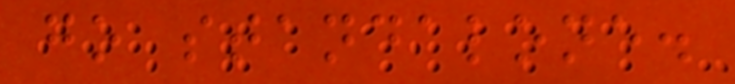go standalone.
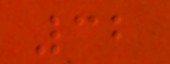32
